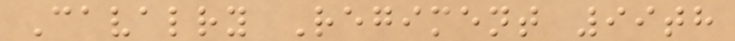Cavalry Regiment 99th
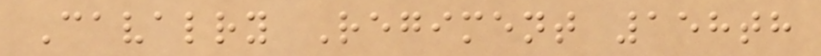Cavalry Regiment 158th
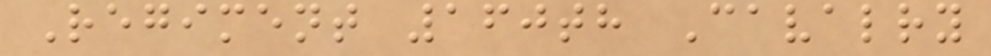Regiment 160th Cavalry
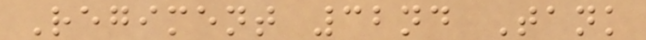Regiment 32nd Tank
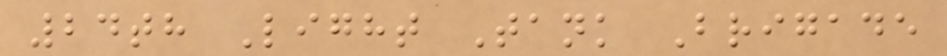24th Light Tank Brigade
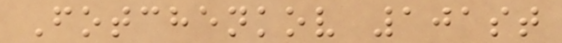Fotchenkov 101st
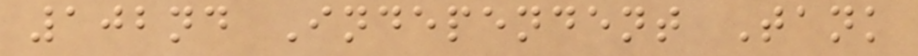102nd Independent Tank
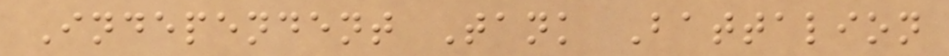Independent Tank Battalion
